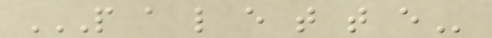P A L E T T E
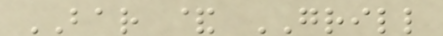BAR & GRILL
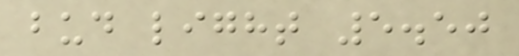bud light 5.50
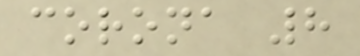corona 8
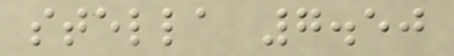stella 7.50
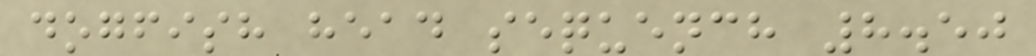dogfish head sequench 8.50
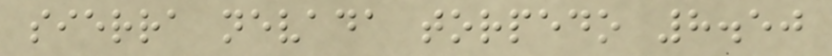sierra nevada torpedo 8.50
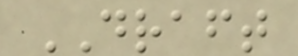DRAFT
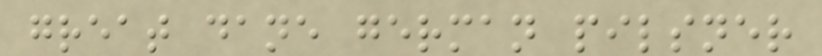great dane german pilsner
